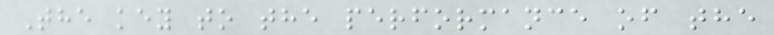The key to the performance of the
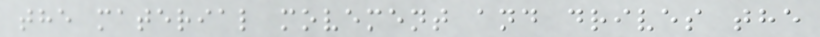the material movement and drives the
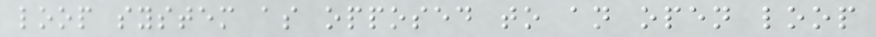loop system as opposed to an open loop
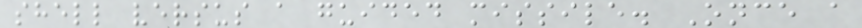shell versus a guided missile. Once a
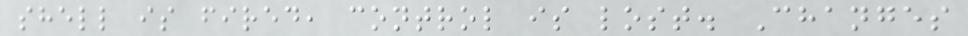shell is fired, control is lost. Changes
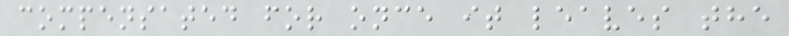compensated for once it leaves the
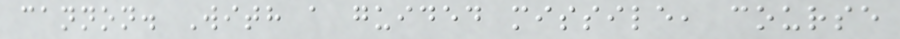cannon. With a guided missile, course
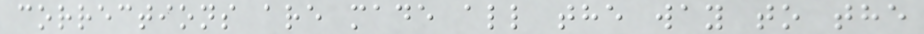corrections are made all the way to the
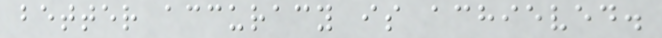better accuracy is achieved.
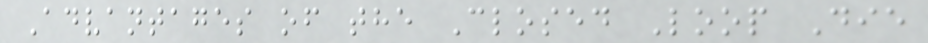Advantages of the Closed Loop Die
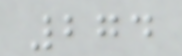274
